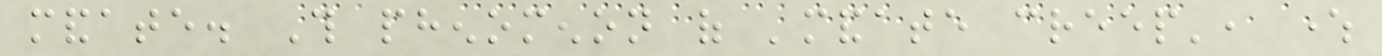mandate. This phenomenon of 'mandate creep', where
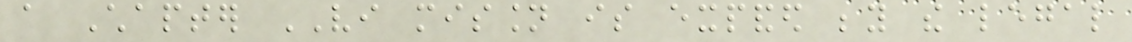a Chapter VI mission is expanded beyond the legal
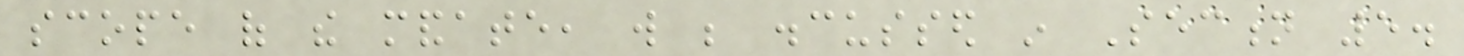scope of the mandate, will be discussed in Section 5.
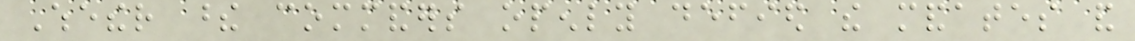Whether these commanders openly defied the mandates and
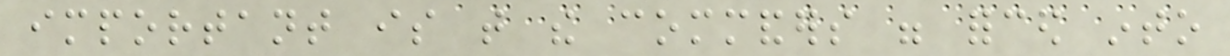important is that the commanders were forced into
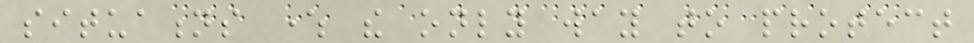situations where the only way to protect
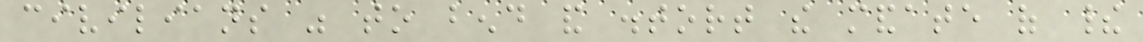civilians was to bend and distort the mandate of their
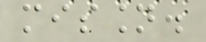mission.
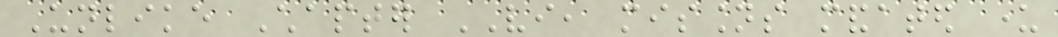Unlike Chapter VI, missions mandated under
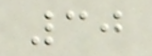30
